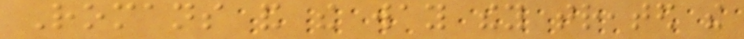Romans and the way they treated the
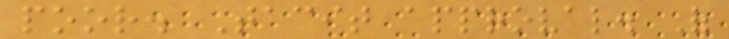poor. Tacit approval. Of
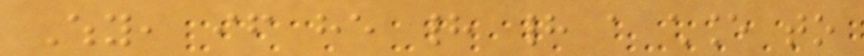Why, if he had had a chance to
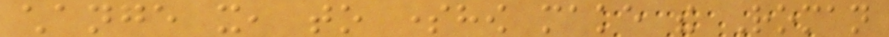change it, to somehow make the Roman
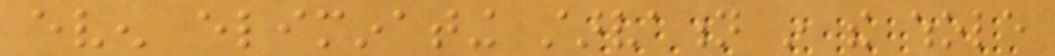even eliminating starvation in the whole
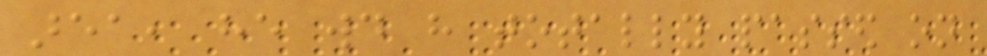area, he would have totally passed on
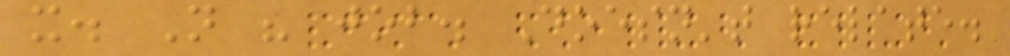it. Not his job. Doesn't relate.
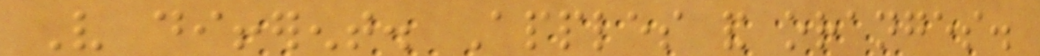Very different. Apples and oranges.
